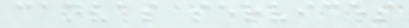canvas services
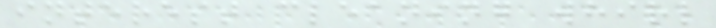interest cleaning whirl
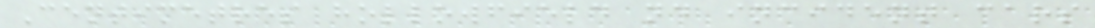Centimetres hollowfield nd incident cars
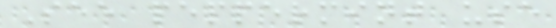See peppermint use
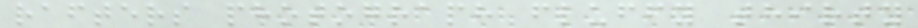rafters photograph fluffy thirty
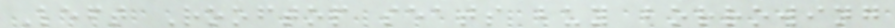Left Rooftop seats buy borrowing
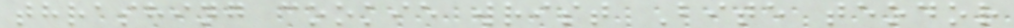thrashing cookie wrist Bite teodor
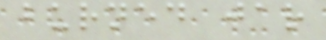burned jar
